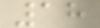18
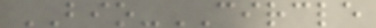BIO-CIRCLE
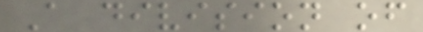A division of
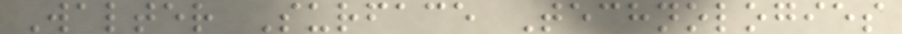Walter Surface Technologies
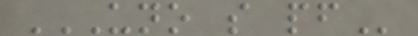UNO S PF
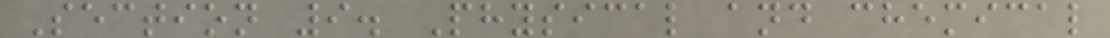Section 9. Physical and chemical
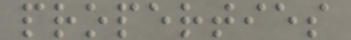properties
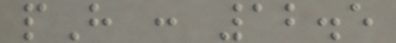pH : 12.5
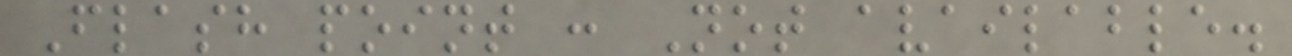Flash point : Not available.
